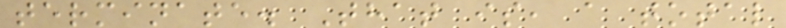terminate. That is, a total
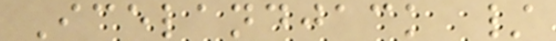Icelandjack /
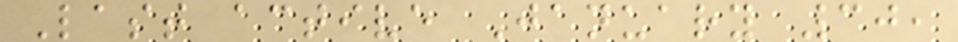Last active January 30,
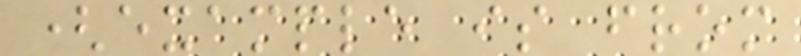(example is from
